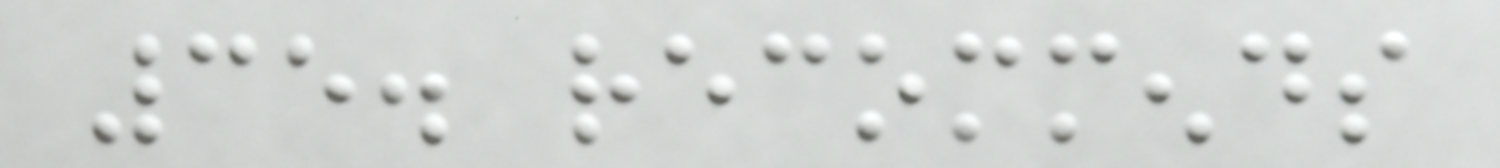35. recommends
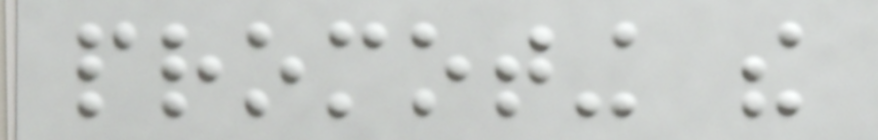promoting the
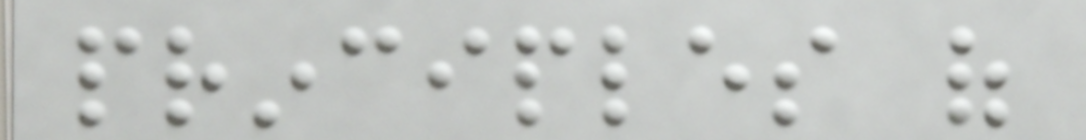principles of
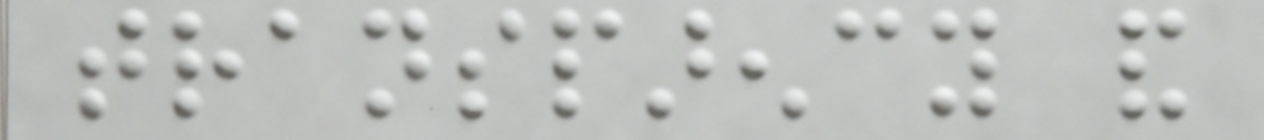transparency and
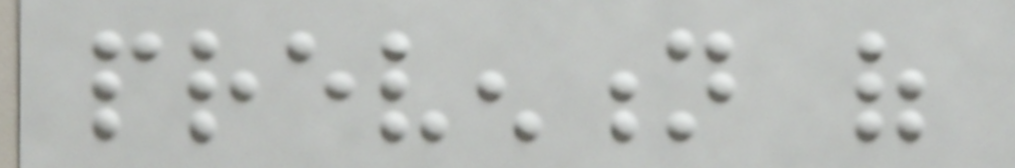prevention of
